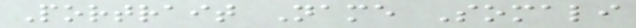Portrait Name Somali
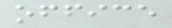office
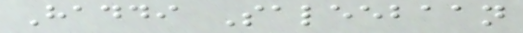Haddi Saleebaan
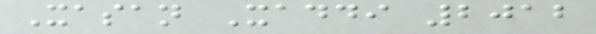Xasan Xaddi 2012
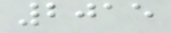2015
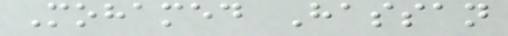Mohamed Hassan
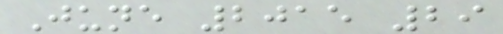June 2015 29
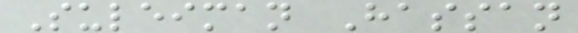Suleiman Hassan
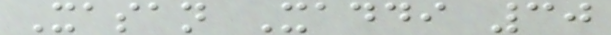Xasan Xaddi 30
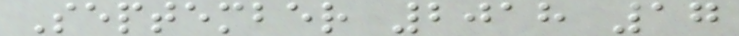September 2018 17
